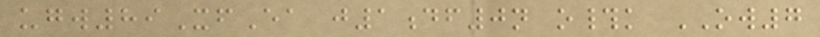ugw89XfEa j1df0n o#k OW7
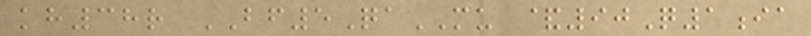kh38r BF5QaMU &90Q1ia
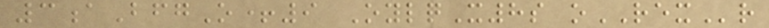3aBfgO+9 OylqX8s oREXr
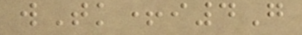wTk+i4G
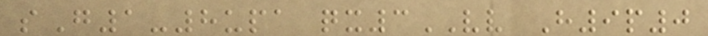sG1-8upa qx3VV H9p0
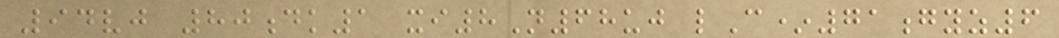94vj 80dk1 xi8N68uj lC*71gyz6
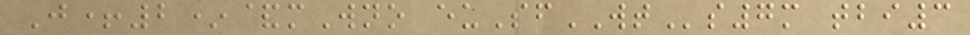J+2*&mWno euSfWTs7m tbi3
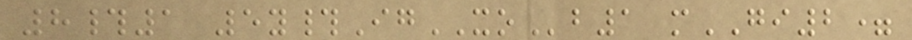8#1 5y#IgXOb1 mGI2=
